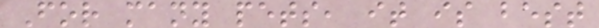For many pets, it is best
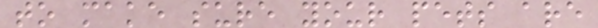to make sure your pets are
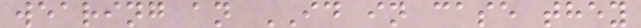wearing an ID in case they
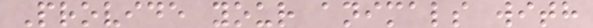Provide your animals with
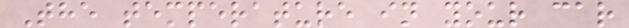The temperature in your car
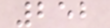252
